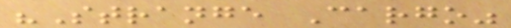"Strange Cargo"
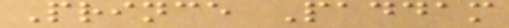Prince Paddam
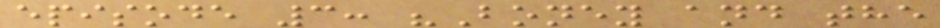episode 3: "Boney and the
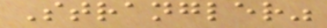Strangler"
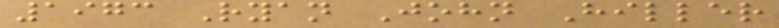1973 Ryan John Hiller
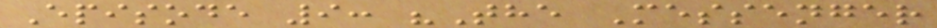Episode 9: "The Messenger
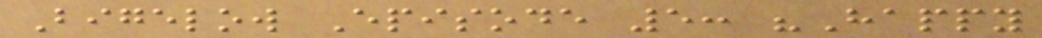Bigelow Episode 5: "Happy
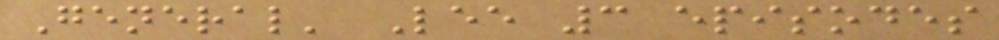General' Lee 3 episodes
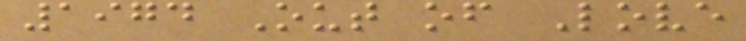1974 Out of Love
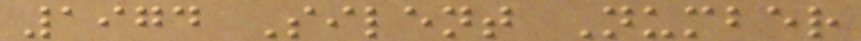1974 Silent Number
